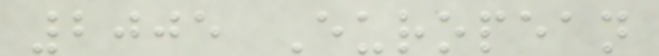2005 European
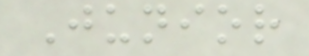Junior
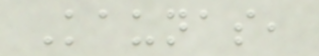Kaunas,
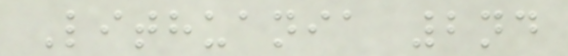Lithuania 2nd
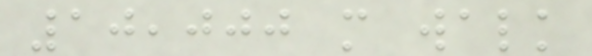10,000 m walk
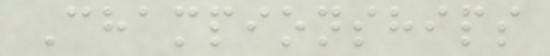Championships
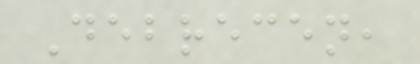Debrecen,
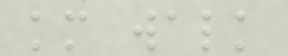km walk
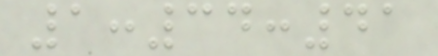1:34:41
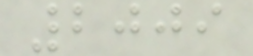2009
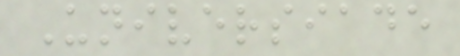Universiade
